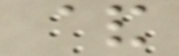&
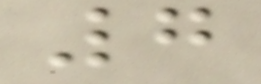7
